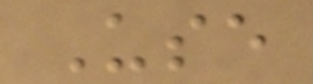Use
